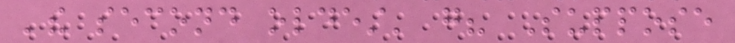'the second oldest' go? Suppose
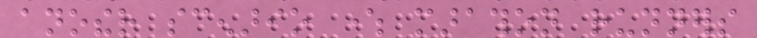another scenario where marathon runners
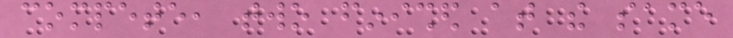compete, two finished at the same
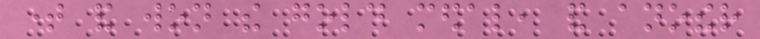time and won the gold medal, and another
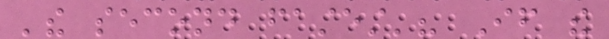'the second fastest'? If the
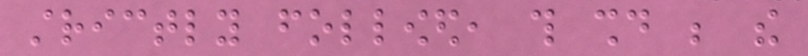strictly followed, this should be the
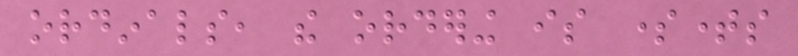ordinals, the ordering is sometimes
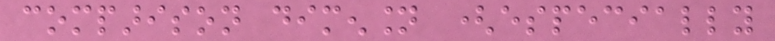comparison dimension (especially
